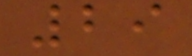29
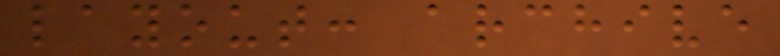layout: archive
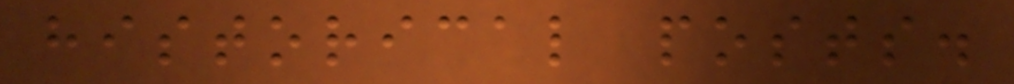historical posts.
